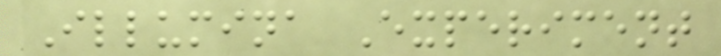Illumina Experiment
